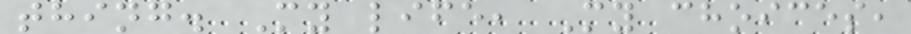thing. My life, My choices,
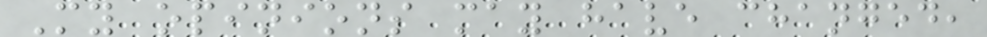My opinions may have changed,
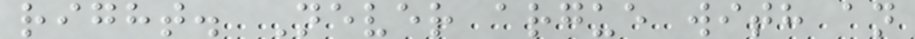right. Never argue with an
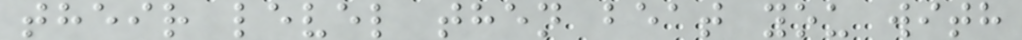their level then beat you with
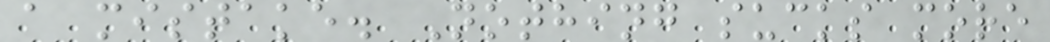a mistake. Nothing sucks more
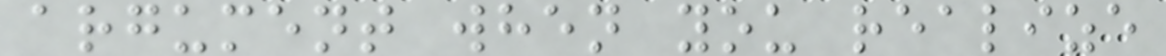argument when you realize
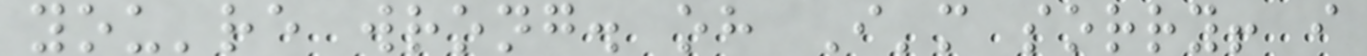you're wrong. oh I'm sorry! i
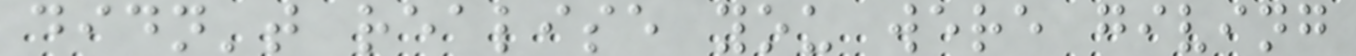didn't realise you were giving
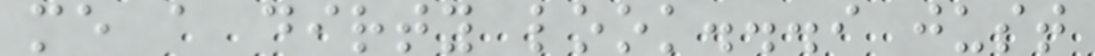me a dirty look...i just
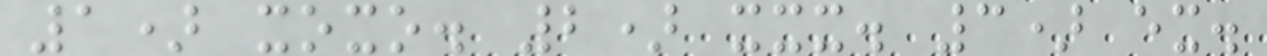1) xoxo. 2) xxx. 3) ex.
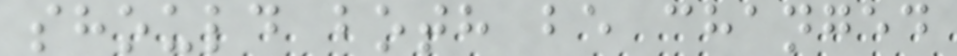should both be changed
